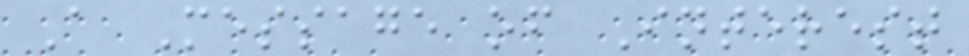A Message of Interest
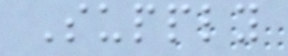Supply
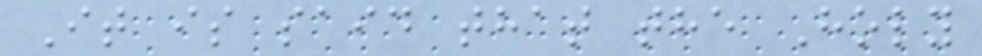It is said that the Holy
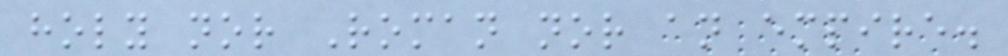holy nor Roman nor an empire.
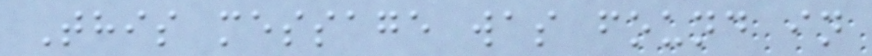This message was found in
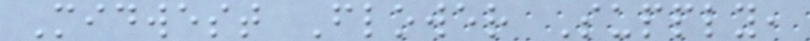Midwest Flower Supply,
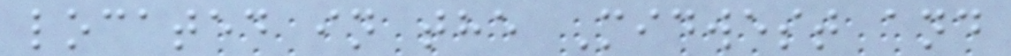located in the Midwest and
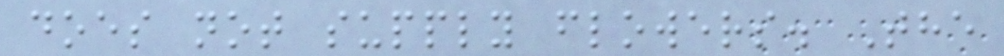does not supply flowers. The
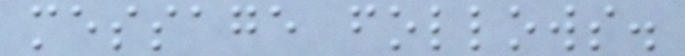message follows.
